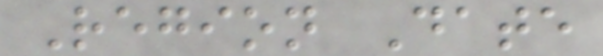Region Date
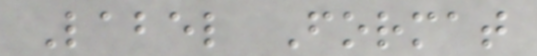Label Format
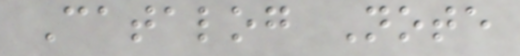Catalog Note
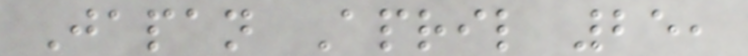Japan April 25,
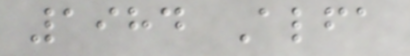1984 Alfa
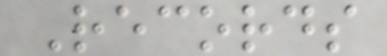Records
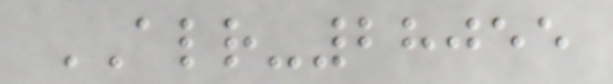ALR-28055
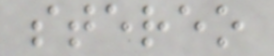stereo
